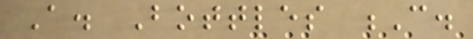A. Bottles C.
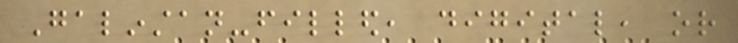Galinstan-filled, digital, or
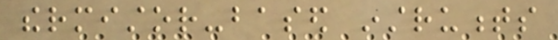thermistor-based instruments
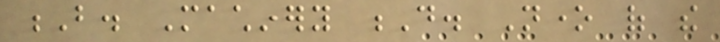B. Machinery D. None of the
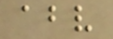above
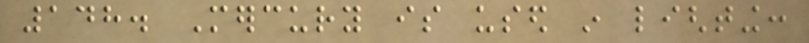148. Mercury is used in lighting:
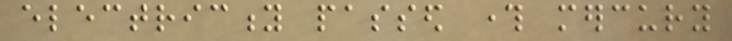electricity passed through mercury
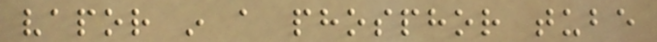vapor in a phosphor tube
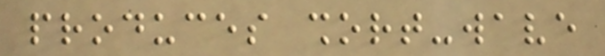produces short-wave
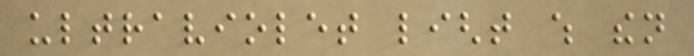ultraviolet light which then
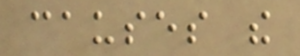causes the
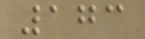173
